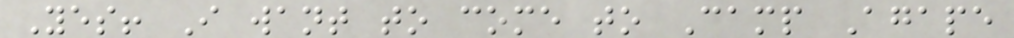Yes! I want to come to Camp Agape
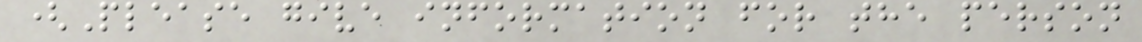(Please give information for the person
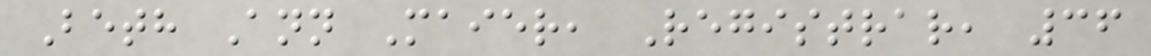Beth Ann Maier, Registrar, 36
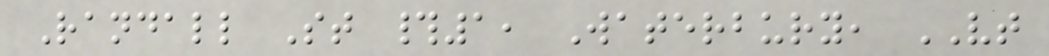Randall St #1, Waterbury, VT
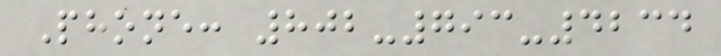Phone: 802-793-4234
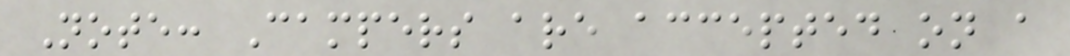Note: Campers are accepted on a
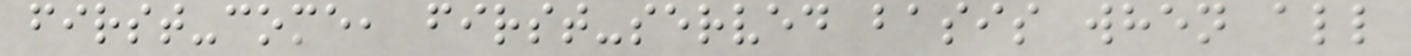first-come, first-served basis when all
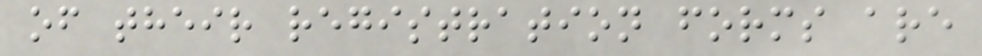of their registration forms are
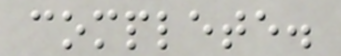complete.
